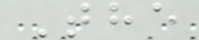The
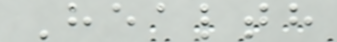Health
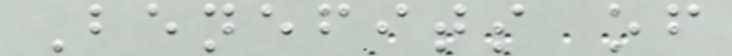Benefits of
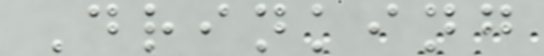Drinking
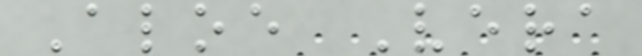Aloe Vera
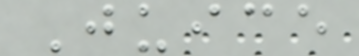Juice
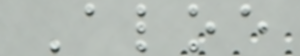Aloe
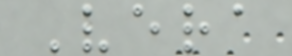Vera
